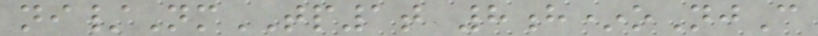ni/NmTP1t 8h*oNjC
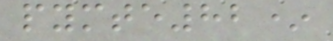pymte82*
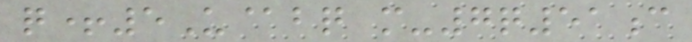q+5U@bq m-7q51c
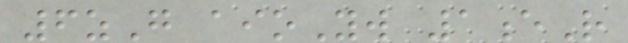6zG aioYw 1eR
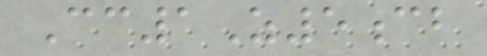Cc1Z5cb
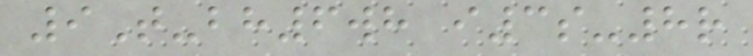9T-bh6wh i3s-8r
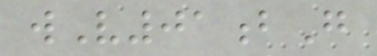wV01bG
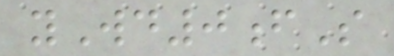yWd0fS
